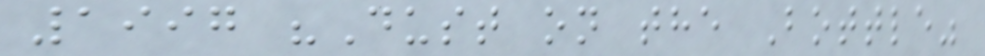1997 "Dust on the Bottle"
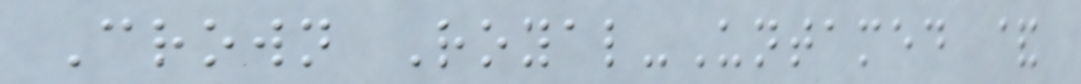Crown Royal-Untamed &
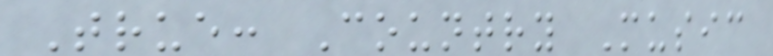True: Country Music
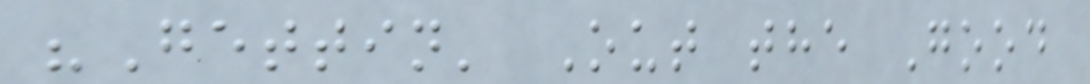"Gettin' Out the Good
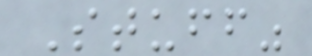Stuff"
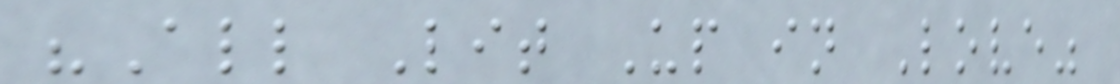"All Lit Up in Love"
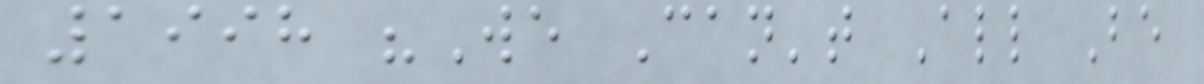1998 "We Can't All Be
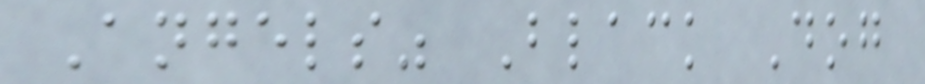Angels" Black Dog
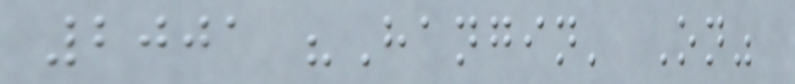2001 "Hangin' On"
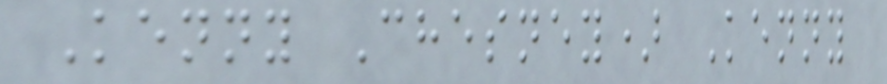Kenny Chesney) Kenny
